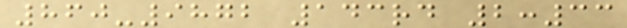860-9872 143rd 2:33
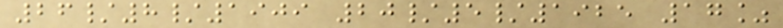26/8/1909 20/5/1925 17%
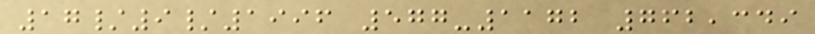17/9/1996 577-1172 762,349
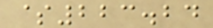$223.24
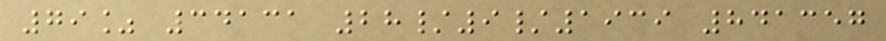79% 34131 28/9/1939 841357
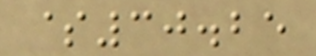$30.25
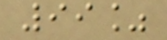99%
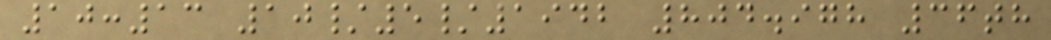10:13 10/5/1942 804.978 36th
